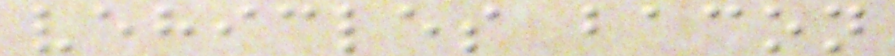vehicles bacon
